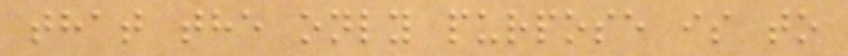that the only purpose is to
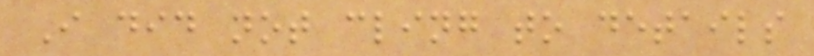I did not cling to details
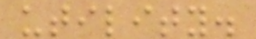utility.
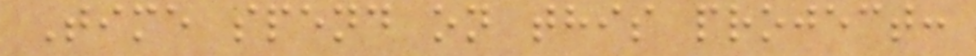Time spend on this project:
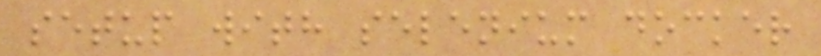setup with selenium docker
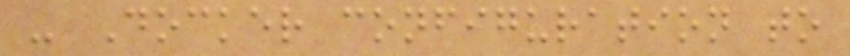- Docker configuration to
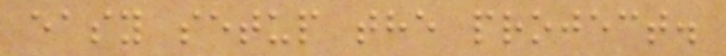easy setup the project.
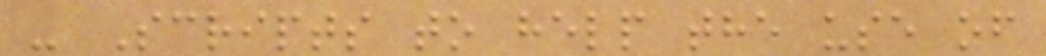- Scripts to help the use of
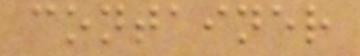container
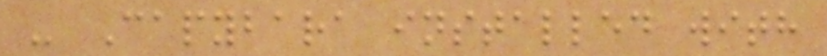- Capybara installed with
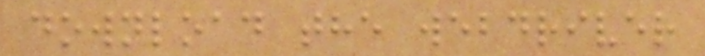download the webdriver
